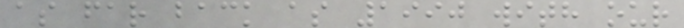as far back as 1990 with our
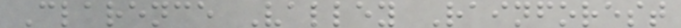Clarence Valley Rainforest
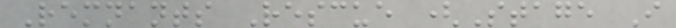Remnants Rescue (Stage I
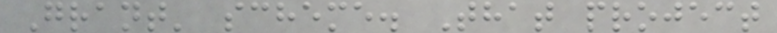Grant' scheme. That project
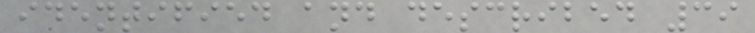identified and described 39
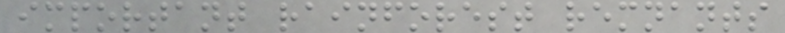important rainforest remnants
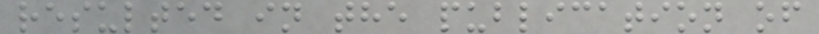resulted in the publication of
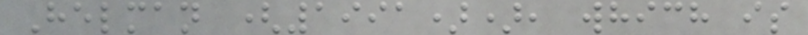Helman (1991)), which is
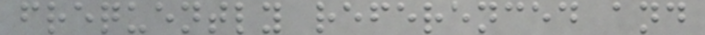frequently referenced and
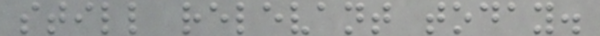still relevant today.
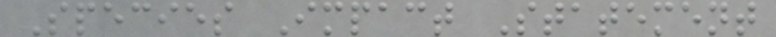Species Impact Statement
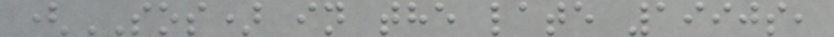(SOS) in the late 1990s,
